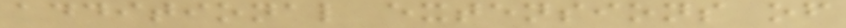additional extensions of
